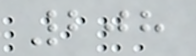208
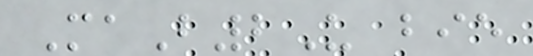MaB2U bie
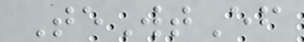TeWtEf
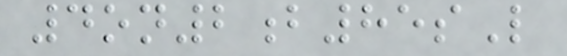4on2b85sL
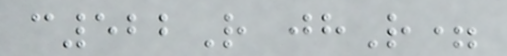c522R jhR=
